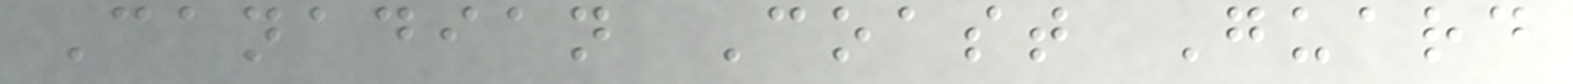Canadian Coast Guard
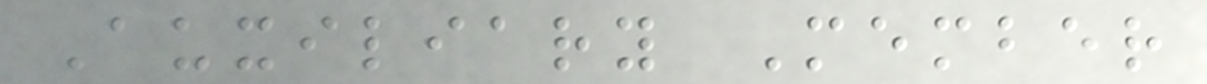Auxiliary Member
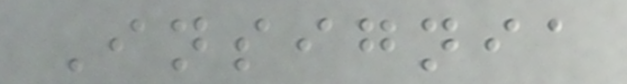Insignia
